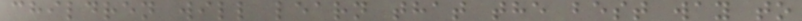children will learn that the best way to
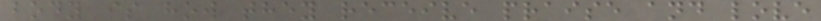body is how they receive praise and love
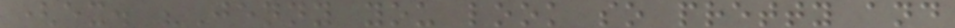(ex. "Jenny you look so pretty and
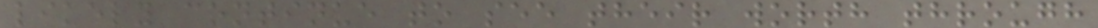likely continue to see their worth through
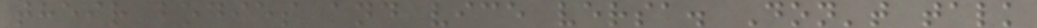their bodies and vice versa. Don't talk
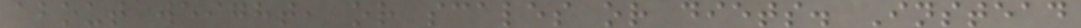about weight, or scales or diets. Instead
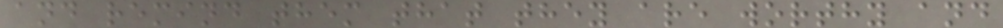and remind them that they are worthy and
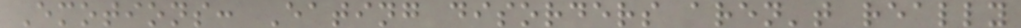Emotions: Eating disorders aren't really
